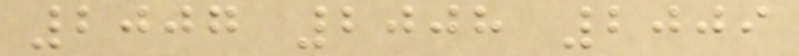2007 2008 2009
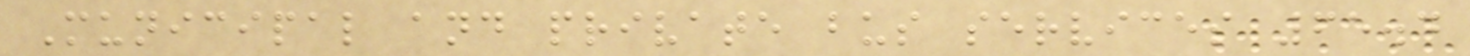Municipal and private bus services 65.4
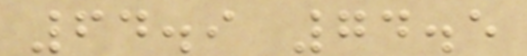64.9 74.5
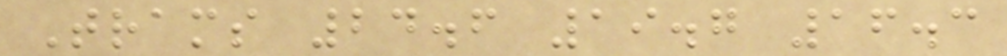Trams 24.6 19.7 16.3
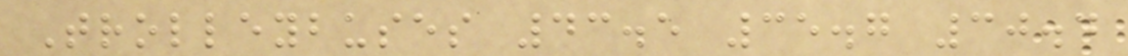Trolleybuses 43.5 35.7 30.4
